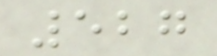527
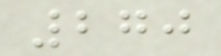270
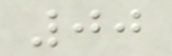00
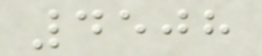4508
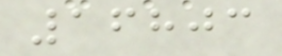16803
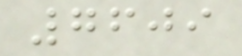7609
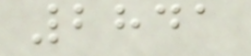2841
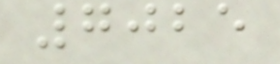7025
